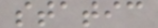static
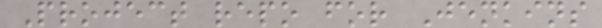Project repo for Jenkins
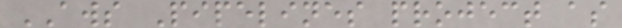AWS Pipelines project as
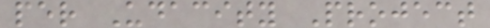per Udacity Project
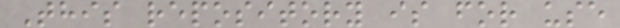This repository is for use
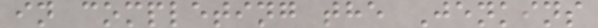in completing the Jenkins
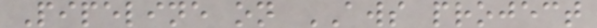Pipeline on AWS project
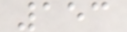153
